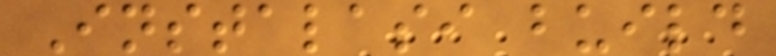Instalasi build
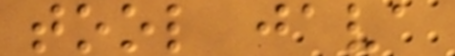tool java
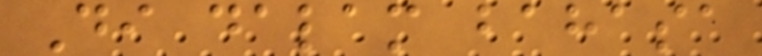Di dalam bahasa
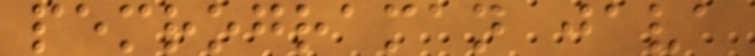pemrograman java
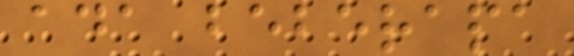ada beberapa
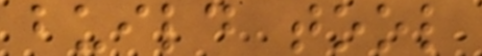build tool
